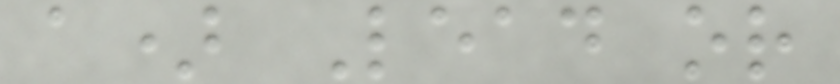a) Lead or
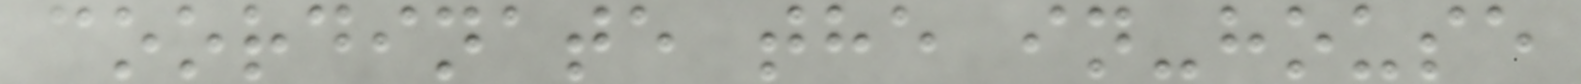coordinate the in-house
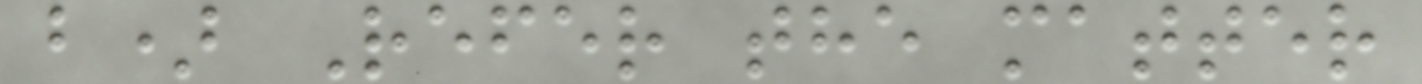b) Refer the matter
